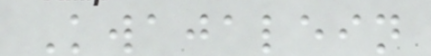Kwajalein
